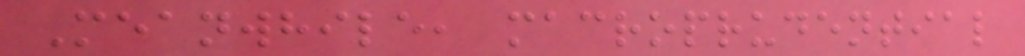Meanwhile, macroprudential
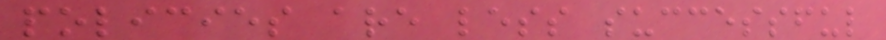policies are less successful
